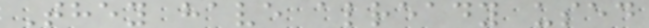They have already used
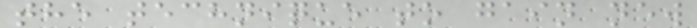the technique to gain new
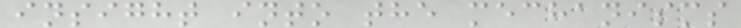insight into the mechanisms
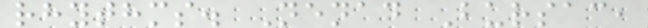rhythms. Nenad Bursac,
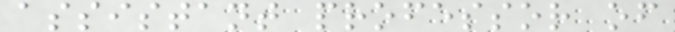assistant professor of
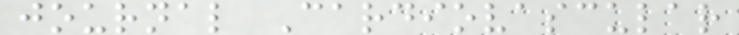journal Cardiovascular
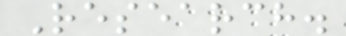Research.
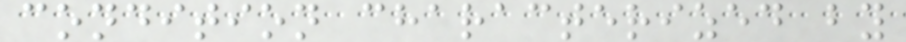condition characterized by
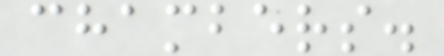chambers.
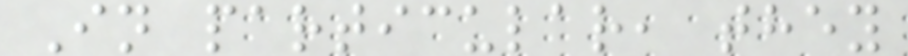In particular, they
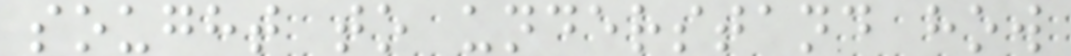sought to understand how
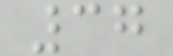37
